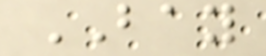BAY
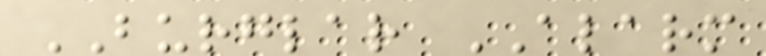BURGLAR ALARM
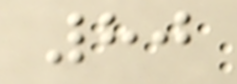80
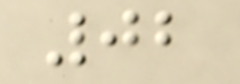02
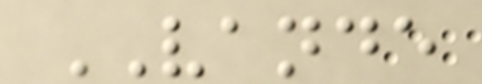VANDE
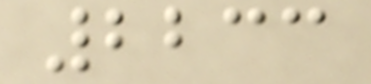2233
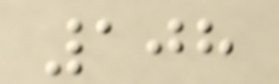108
